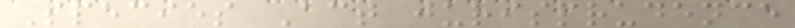Species Act jurisprudence
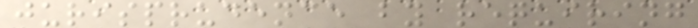jurisprudence by requiring
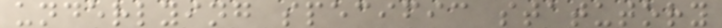underlying specific statutory
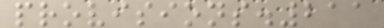provisions.211
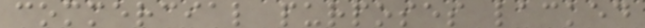commercial purposes lacked
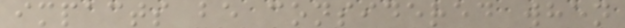impacts be considered when
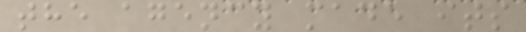the agency made its
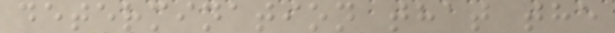determination that the
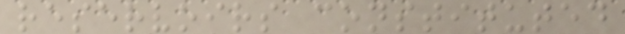reservoirs constituted
